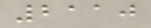2110
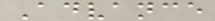Advance
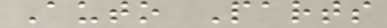Auto Parts
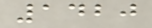1420
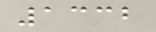1332
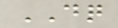DQ
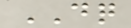DQ
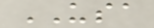USA
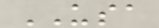USA
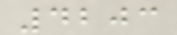4203
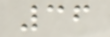36
